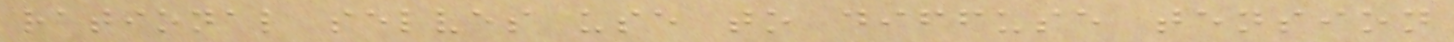rational selves use to diffuse tension
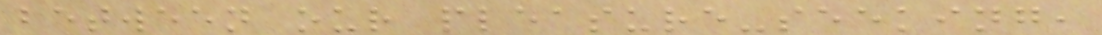between our pleasure-seeking,
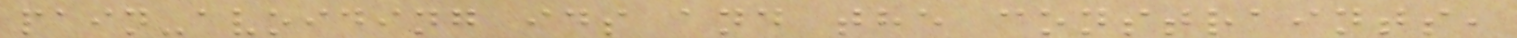pain-avoiding ids and the constraints,
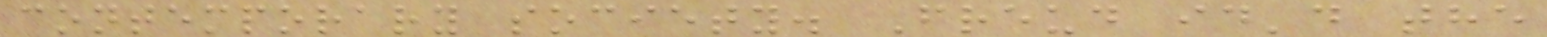contemporary society. Freud id'd the
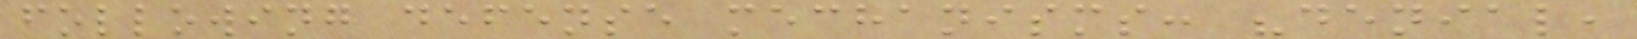following defense mechanisms: "denial,
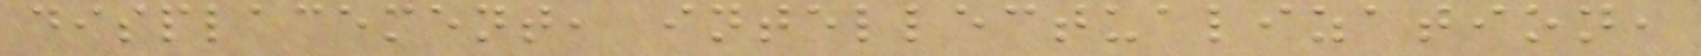displacement, intellectualization,
